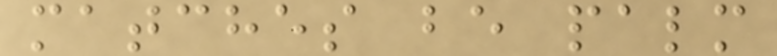matches be palm
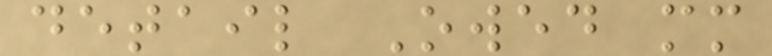detail Owed mm
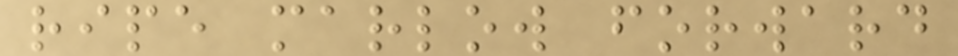ripe marlow forward
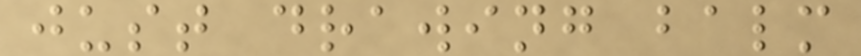just drawing balm
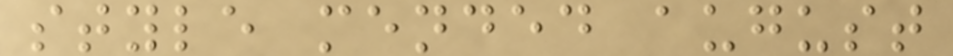style mended august
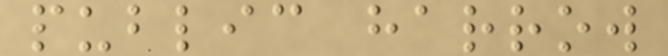public harrow
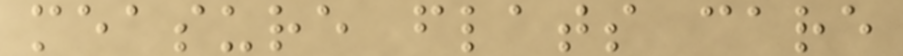measure flats care
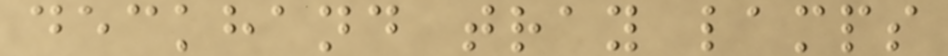deckhand tray lamps
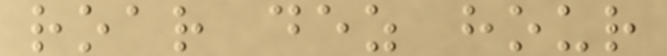roar dez hour
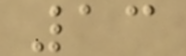13
